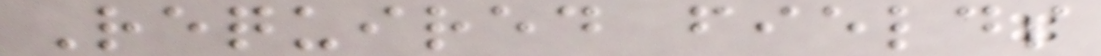Required fields
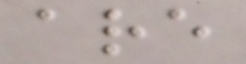are
